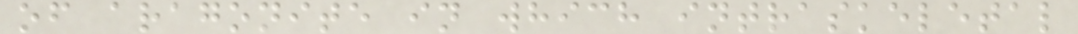of aragonite in which intraskeletal
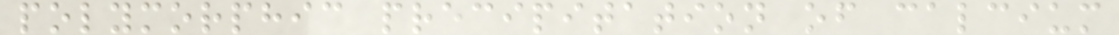polymorphic precipitation of calcium
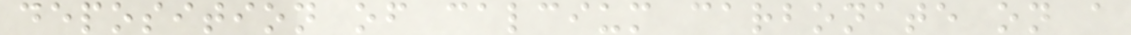deposition of calcium carbonate on a
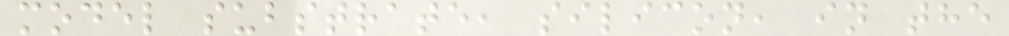model substrate, silicon, in the
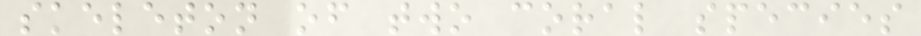skeleton of two coral species
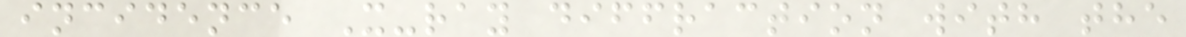incidence X-ray diffraction with the
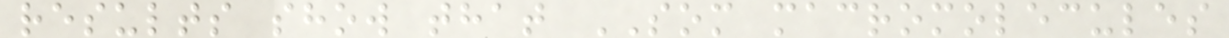results show that SOM macromolecules
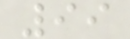99
